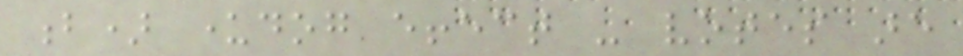b) underdog effect - votes are
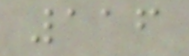116
